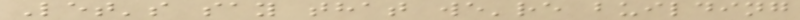Let's say that we're building
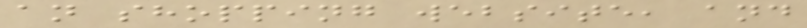an shopping website, and
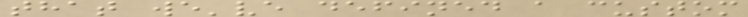that we've defined a custom
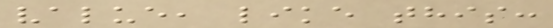value, like this:
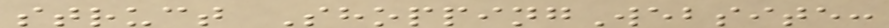struct ShoppingWebsite:
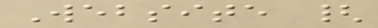Website {
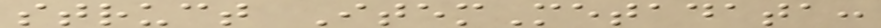struct ItemMetadata:
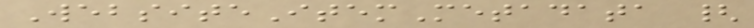WebsiteItemMetadata {
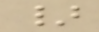}
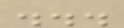...
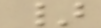}
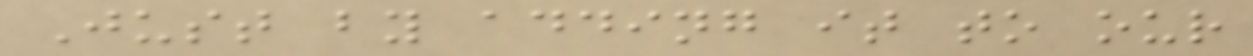Just by adding it to our
